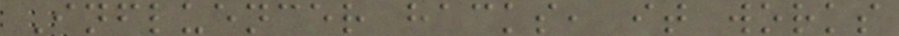Influencer hacks, it works
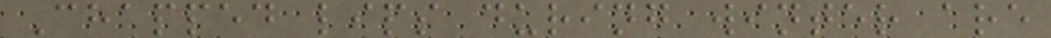Chapped lips during winter are
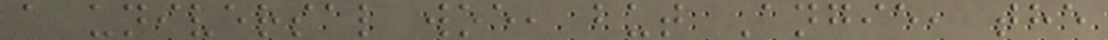a universal woe, but Angie, the
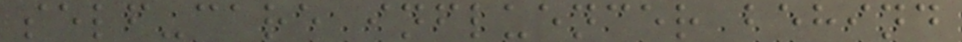self-care influencer behind
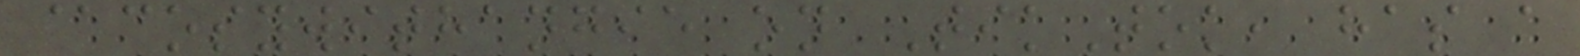@cosywithangie on TikTok, has a
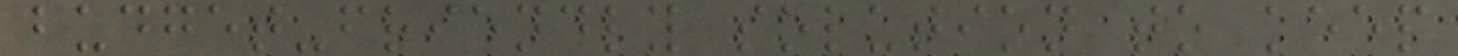budget-friendly solution to keep
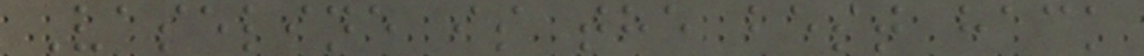Vaseline is the best hack
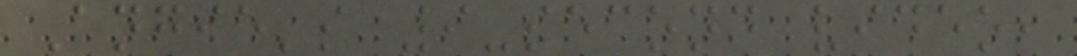Angie's 9-second video,
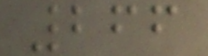266
